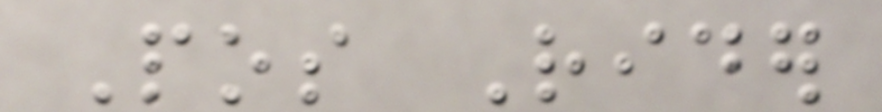Pos Rider
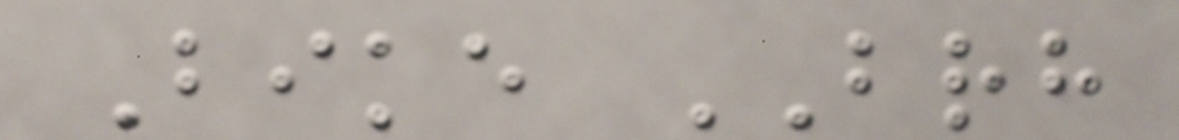Bike BRH
